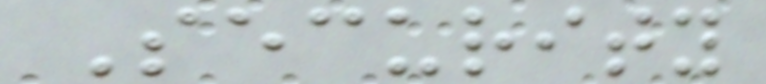Security
